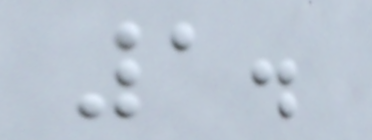1.
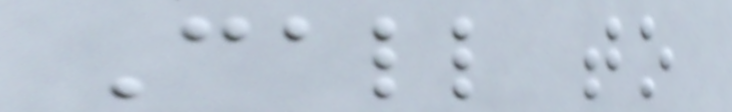Call to
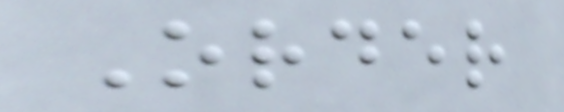Order
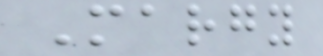Margy
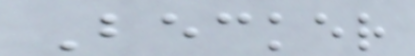Becker
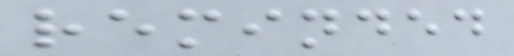reminded
